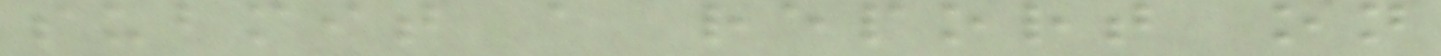submit a report on
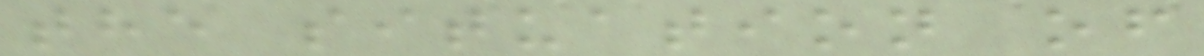the situation of
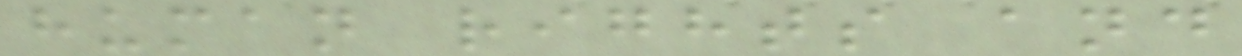human rights and
